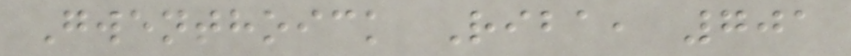Gwenthoick Riba, 701
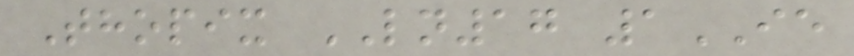Thopix LN17 1IE
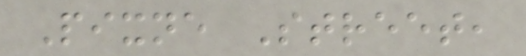Pixne Street,
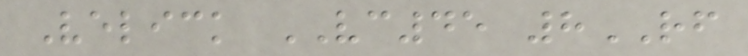Velick VC45 8RF
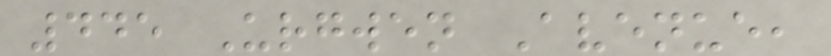445 Urgwen Avenue,
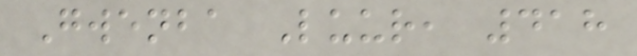Gwenba Luur, 418
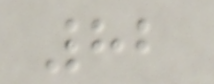82
